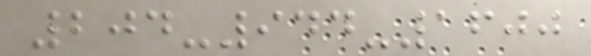204-944-1600
